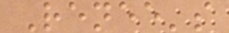Renee's
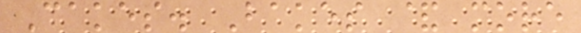Cakes. Bakes & more
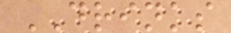DRINKS
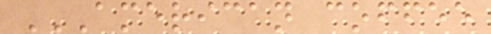AMERICAN COFFEE
